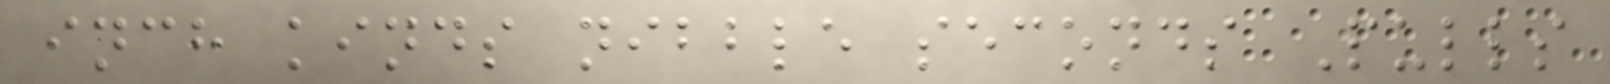inch kinds nibble seconds Pulls
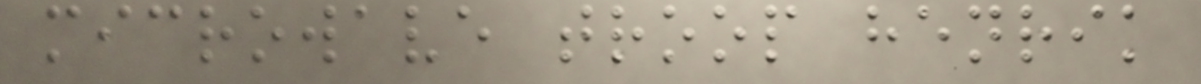microwave troop henrik
